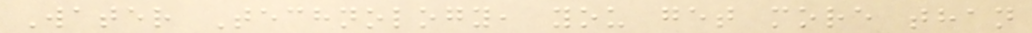Water Technology, you get more than
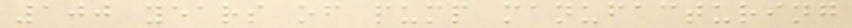100 years of pump manufacturing
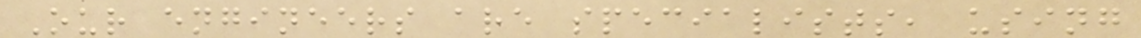Our engineers are specialists, using
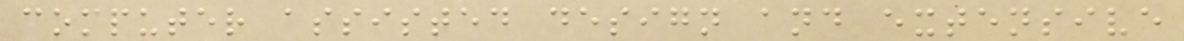computer assisted design and extensive
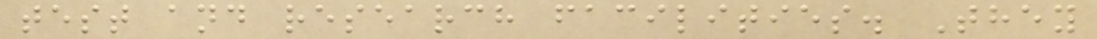test and research facilities. They
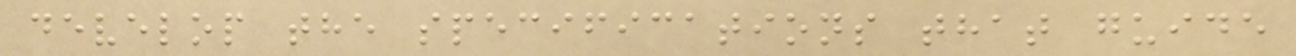develop the specifications that guide
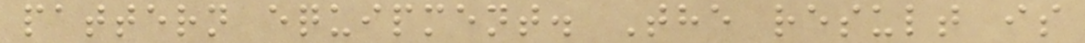pattern equipment. The result is
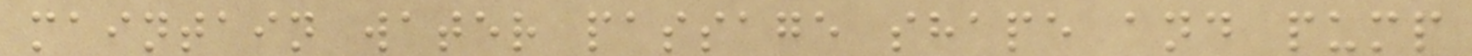maintain water passage shape and pump
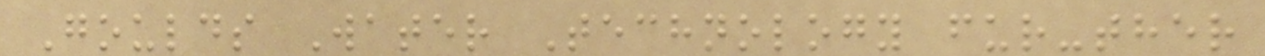Goulds Water Technology fur-ther
